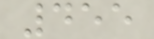455
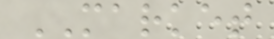MARKET
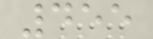455
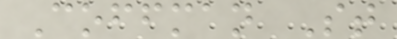Coffman St
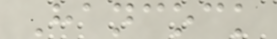Hancock
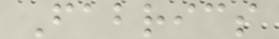Fabrics
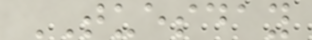TUESDAY
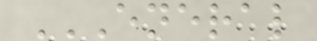ENERAL
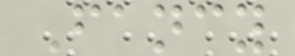Fancy
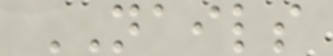NAILS
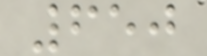650
